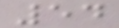54
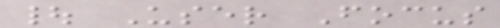| User Focus
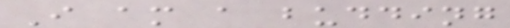I am a budding
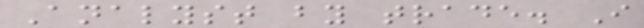Analyst by trade. I
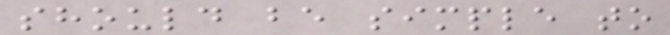should be simple to
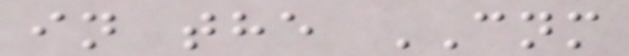in the CNM
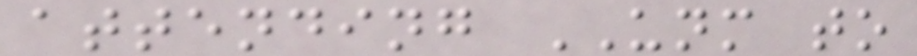attending UNM to
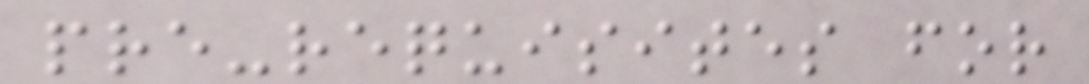pre-requisites for
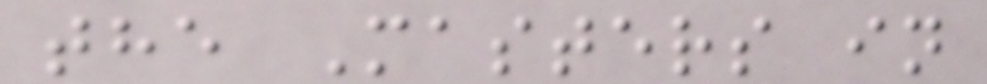the Masters in
